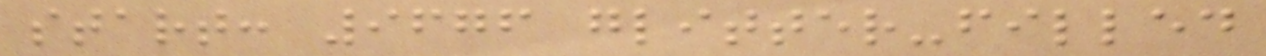start: 9676 glitter-filled
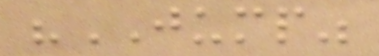"JUMP"
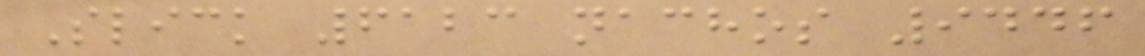Slick 6123 nachos 9446
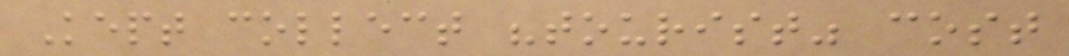Kept collect "tourist" cost
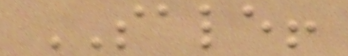SALE!
